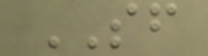SF
